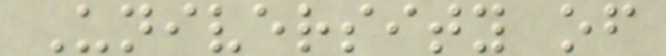University of
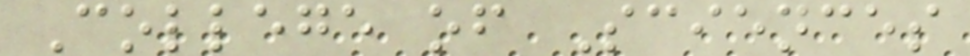College of Sciences
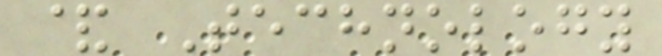& Technology
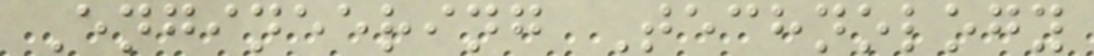Engineering Technology
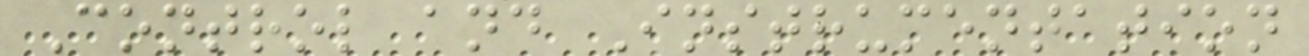Control and Instrumentation
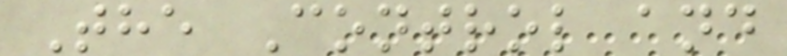The Control and
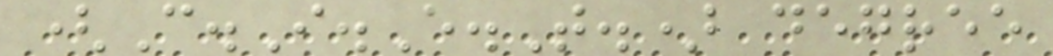(C.I.E.T.) degree
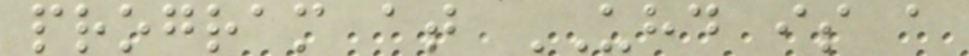program at UHD is a
